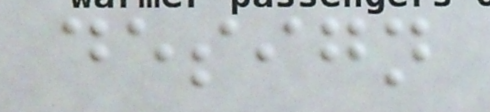design
